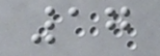17
